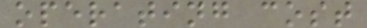operating cost
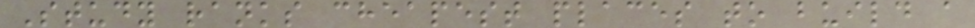Study ranks cheapest places to build a
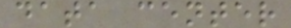data center
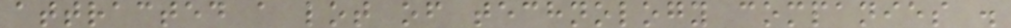attracted a lot of technology companies .
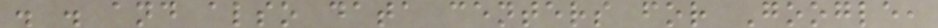. . and also data centers for Google,
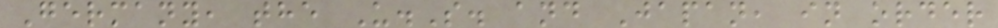Germany, the U.S. and Japan, in order
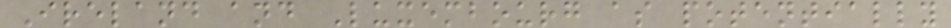Ireland and Luxembourg as potentially
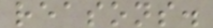reasons.
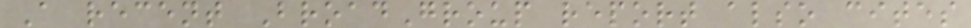A recent BroadGroup report also cites
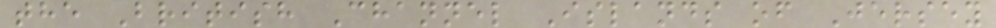the British Channel Islands of Jersey
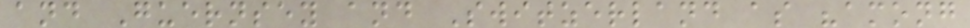and Guernsey and Switzerland as "among
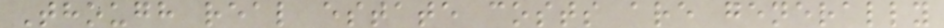Though real estate costs are generally
